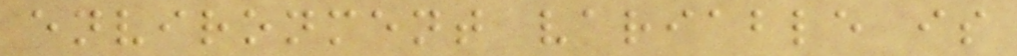environment variable is
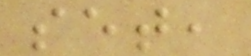set,
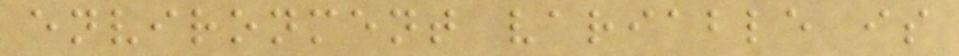environment variable is
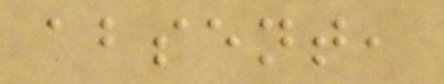absent,
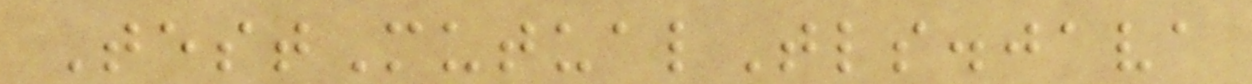TestMutualTls.java
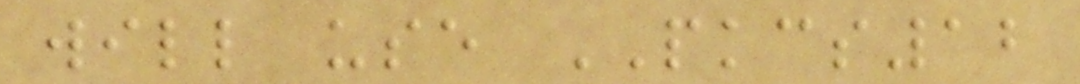will use PKCS12
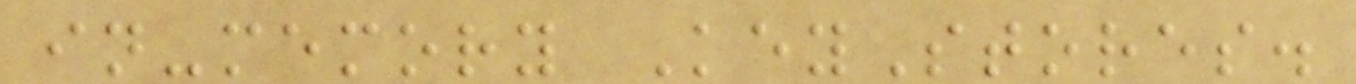in-memory KeyStores.
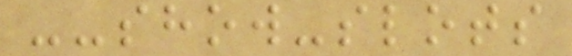--show-slots
